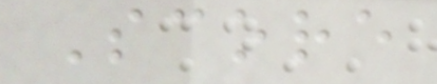Score
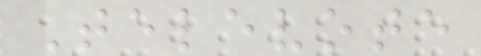Televote
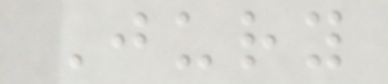Jury
